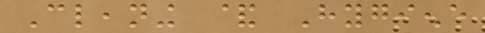Cleaning & Hygiene
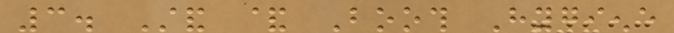3. Stand & Booth Hygiene
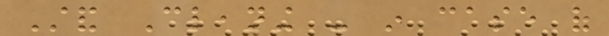Stand Cleaning - in case of
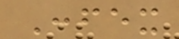Confex
